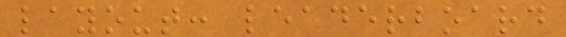layout: leaderboard
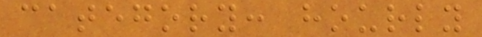category: hourly
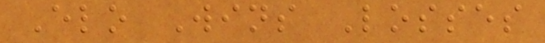Elo Wins Losses
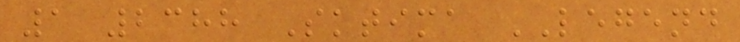1 2388 Sktima LEGEND
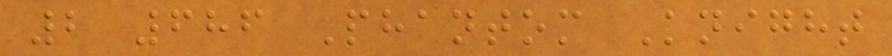2 686 Phantom Knight
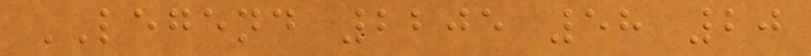LEGEND 2205 58 20
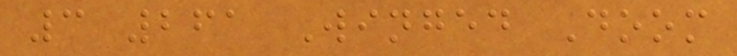3 261 Winged Doom
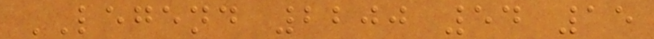LEGEND 2200 54 15
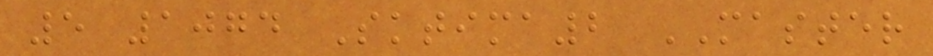5 1074 Sktima2 MASTER
